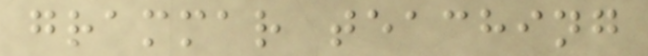grammar teaching
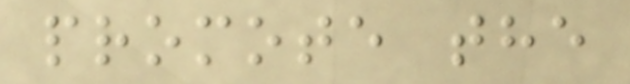promote the
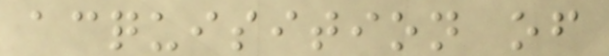acquisition of
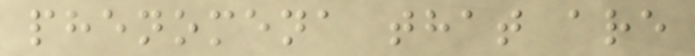phenomena that are
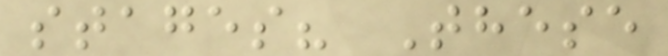stages? These
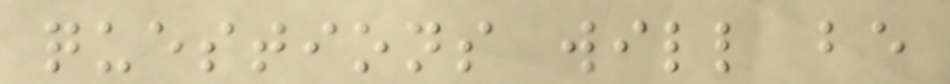questions will be
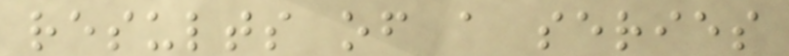results of a series
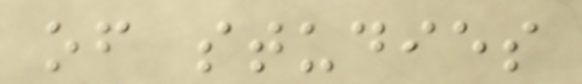of studies
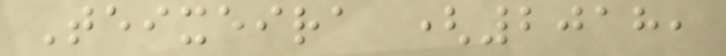Teixeira (2018,
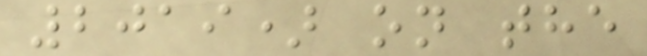2019) on the
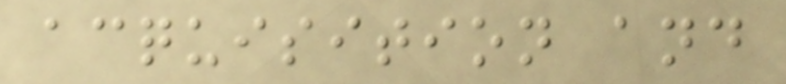acquisition and
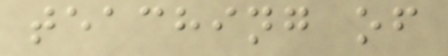teaching of
